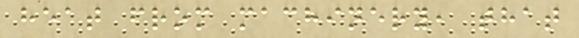heat from machinery, that
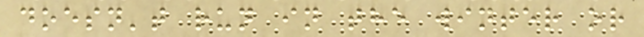doesn't run in the winter or
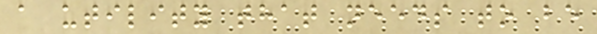a utility that needs to be
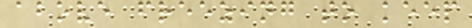above freezing to keep
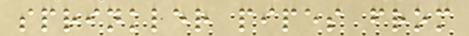sprinkler pipes from
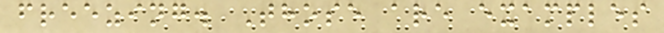freezing. Those are examples
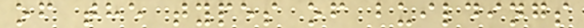of the types of buildings
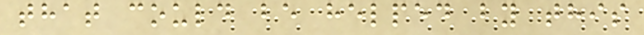that could be helped by this
